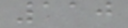110
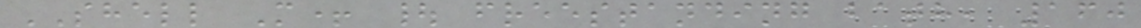SHELL M+ | freestanding bath, 160
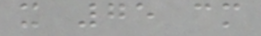x 75 cm
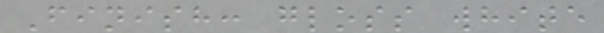Finish: gloss white
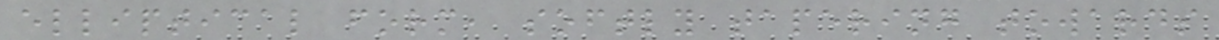elliptical form, softly tapering towards
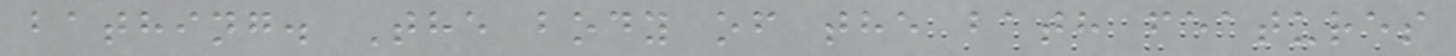bathing. The body of the bath features
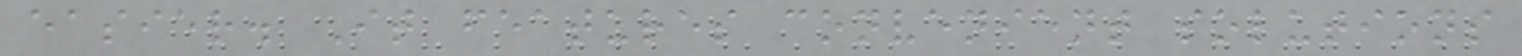easier. It features convenient solutions
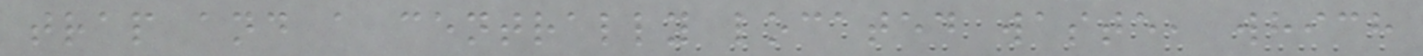trap and a centrally located waste, which
